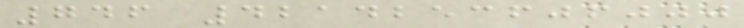746 4214253606000
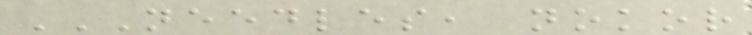NEEDLES, NOKOR
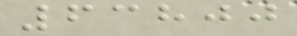63800
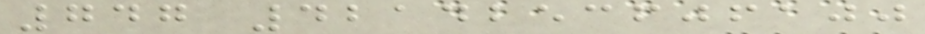747 4214253606100
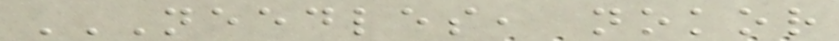NEEDLES, NOKOR
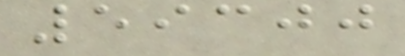59300
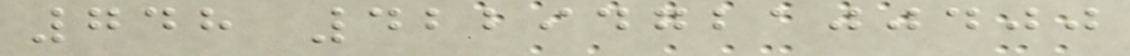748 4229472100400
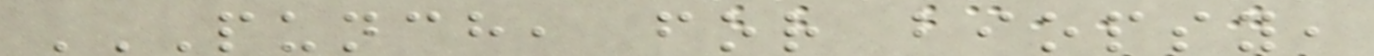PUNCH, FOR BIOPSY,
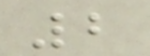2
